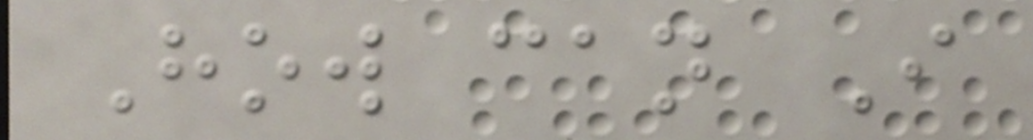How can I
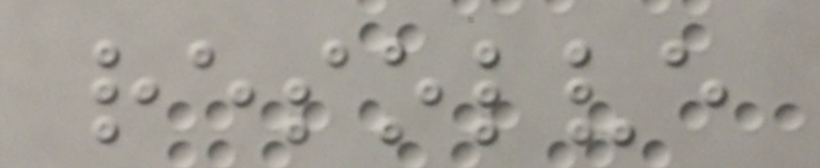resolve
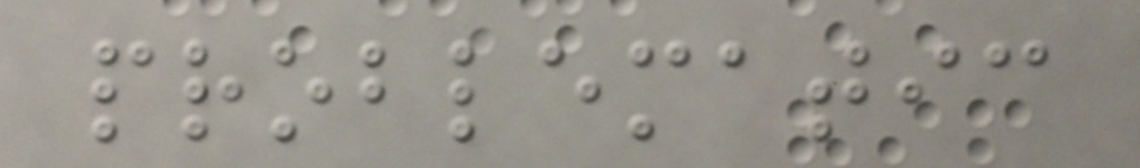problematic
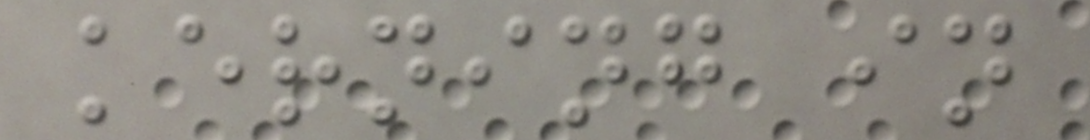kerning in
